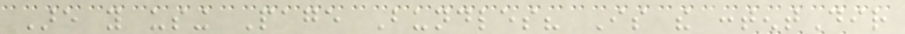Are you using Page Bundles? Is the contentDir
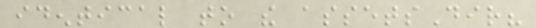identical to the assetsDir?
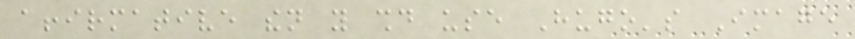affirmative then you should use Hugo's Image
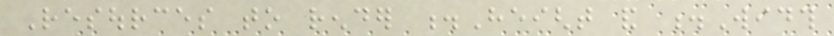Resources to render .Height and .Width
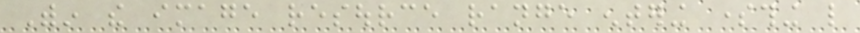Within the image resource range entering something like
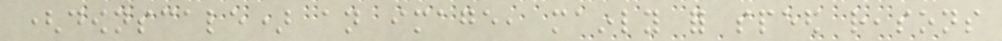(downscale) an image, mainly for speed reasons
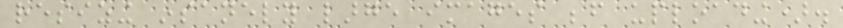resizing insanely large images before uploading).
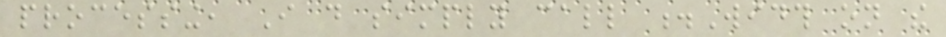processing, I do simply call .Width on the
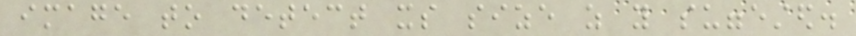image to detect its size as you suggested.
